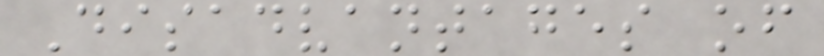Disadvantages of
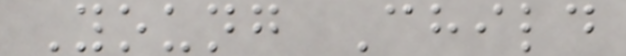Young Child
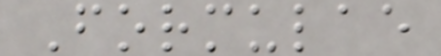Formulae
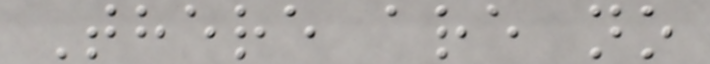There are no
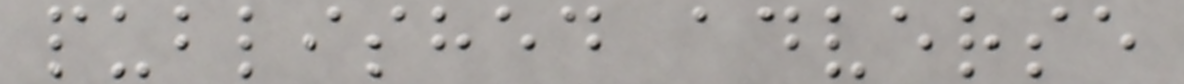published adverse
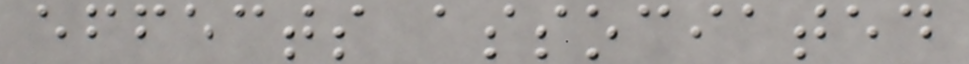effects associated
